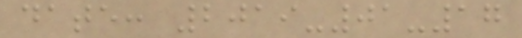date: 2019-01-17
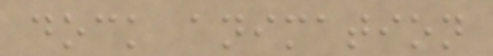dock animation
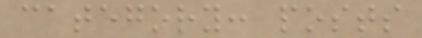category: posts
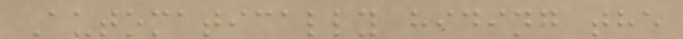Automatically hiding the
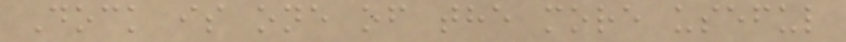Dock is one of the more useful
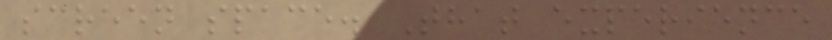screen space. That experience
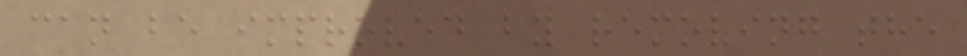can be improved by removing the
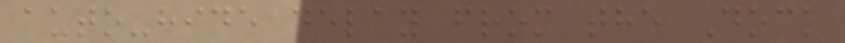auto-hide delay from the Dock
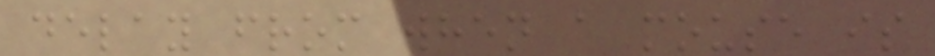delay from when a mouse is
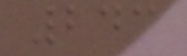243
